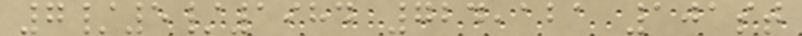7/5/1984 724,121 101st
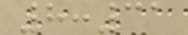8:31
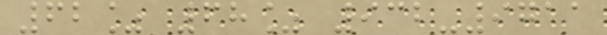62% 68% 932-9711
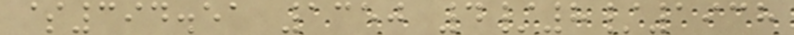$394.51 1350 4/8/1938
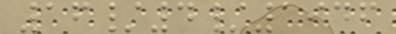16/4/1946
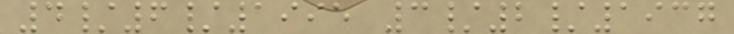4/6/1995 3/2/1937
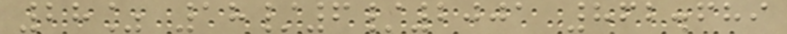28% 18/6/2001 862.689
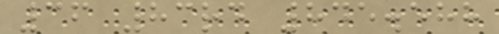36 83rd 845.588
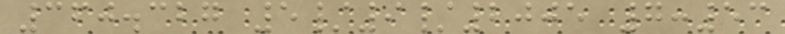360.327 5/9/2005 7:53
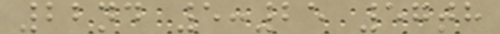22nd 5:25 57th
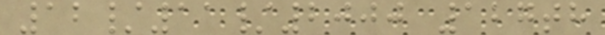12/11/2000 127th
